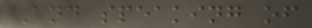And speaking of
